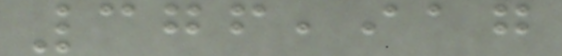376,917
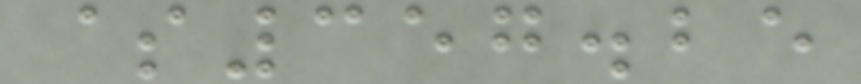$357.25
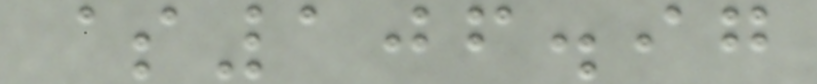$106.97
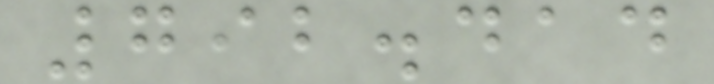792.414
